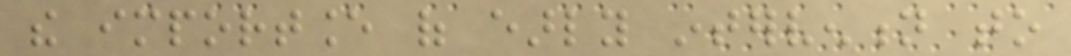the importance of early intervention to
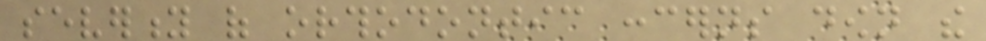severity of orthodontic concerns down the
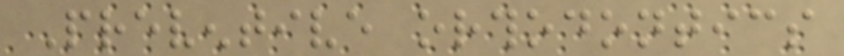Preventive orthodontics
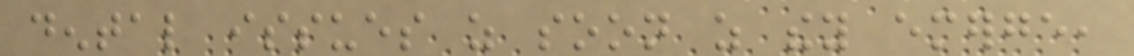dental issues as soon as they emerge,
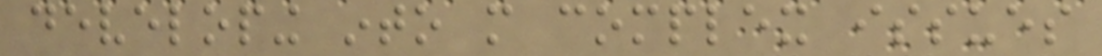developing into more complex issues
